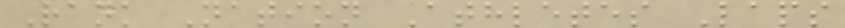Rank Nation Athletes Laps
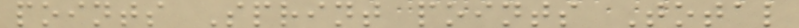points Sprint points Total
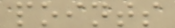points
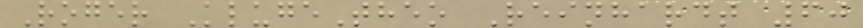Roger KlugeTheo Reinhardt 60
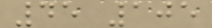45 105
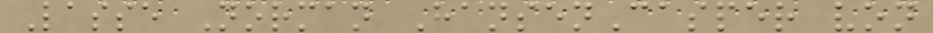Lasse Norman HansenCasper von
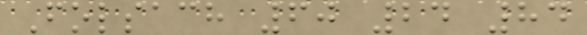Folsach 60 24 84
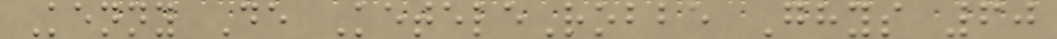Kenny De KeteleRobbe Ghys 60
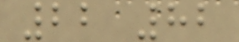22 82
